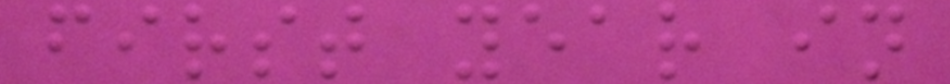first year in
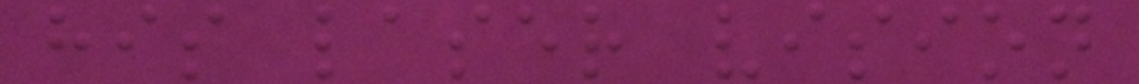his laser vision
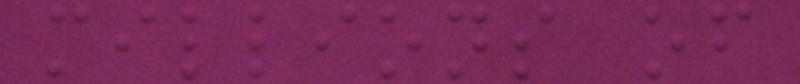millions of
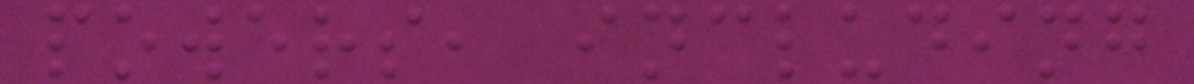powers, including
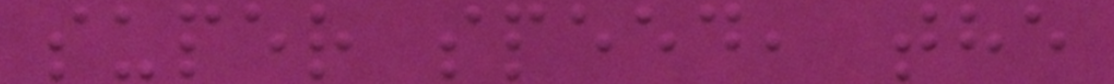super speed, the
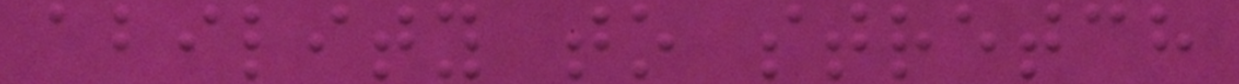ability to stretch
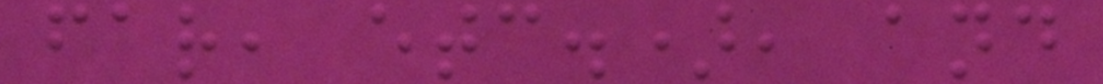far, etc.), and
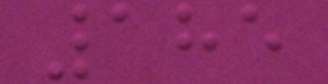185
